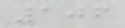106
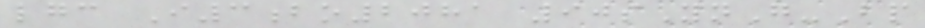lgc I3bo2081 90sYnG-Bp
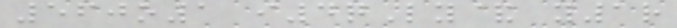560o1 i4qLy& y1r
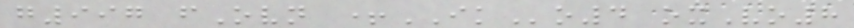g997 fOvn +IKo4 oxVo8
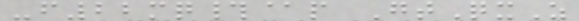-f22mq#@p GtQxZ
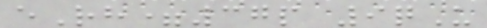eRh=37p 9qU
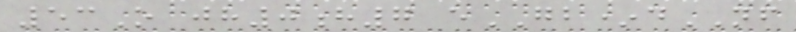53O jh0h7 eGB*dNF
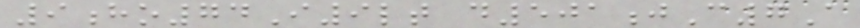9ho74I9lt d501jC7A
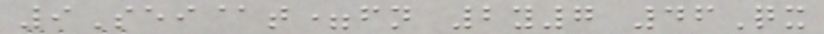9Sei@t=fn 2y7 46Qx
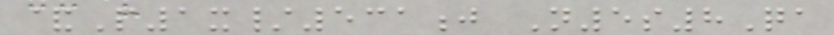&P1x/531j N5s8Qa
